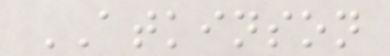ATKINSON
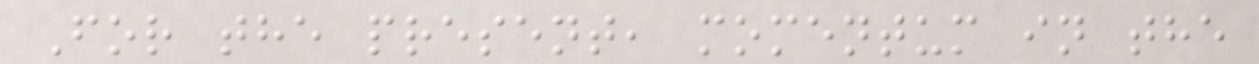For the present, momentum in the
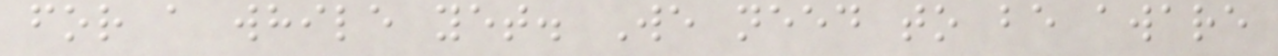for a while yet. We need to be aware
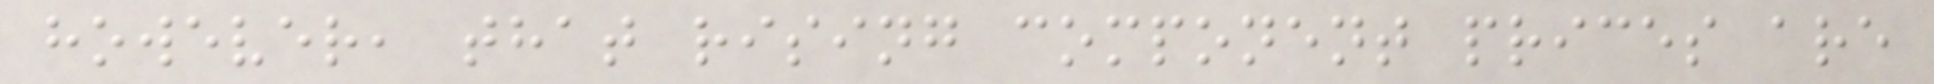however, that rising component prices are
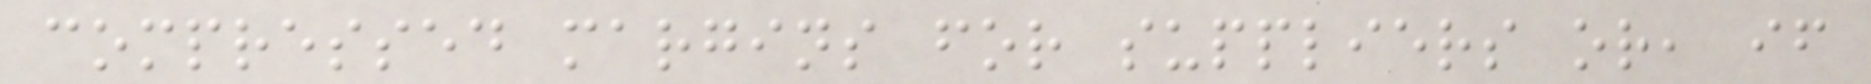compressed margins for suppliers or, if
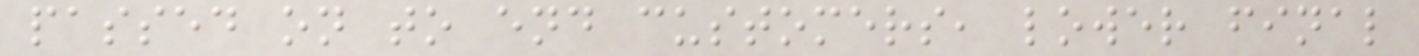passed on to end customers, lower final
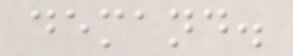demand.
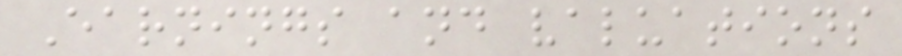Earnings and valuations
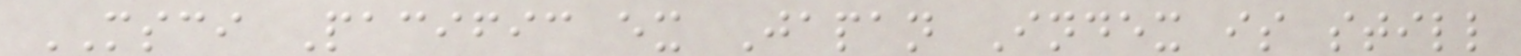MSCI Pacific ex Japan Index is still
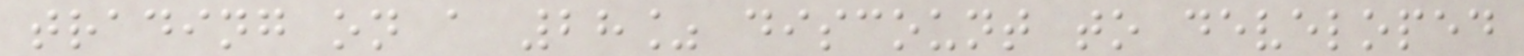trading on a 28% discount to developed
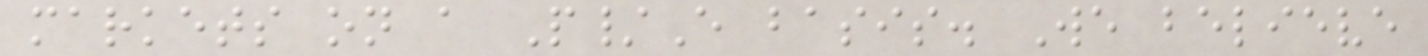markets on a P/E basis. We believe
